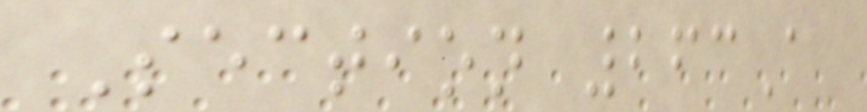Section 263A
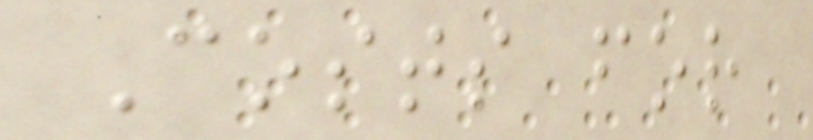Costs for
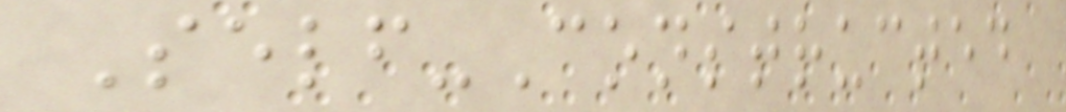Self-Constructed
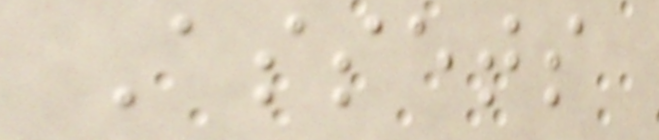Assets
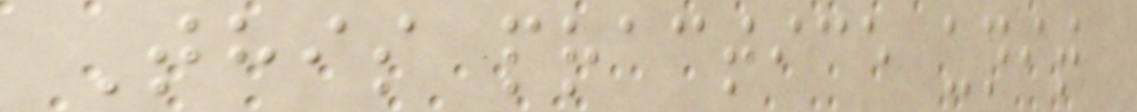This practice unit
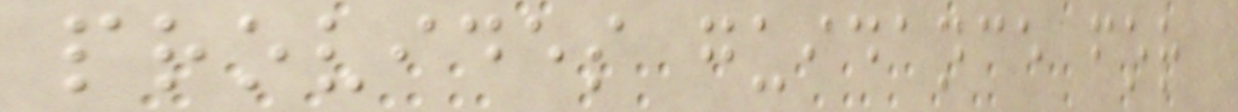provides guidance for
